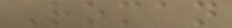Roman
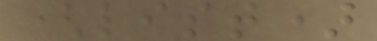(list)
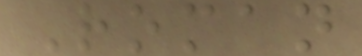Roman
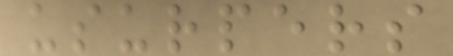usurpers
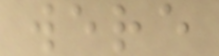were
